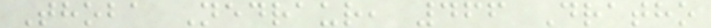Thoba Nedraur, 466 Dratho
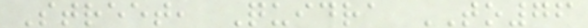Street, Quidra TO76
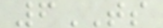6TS
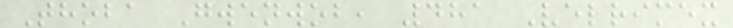Thoba Gwenwob, 481 Velrimex
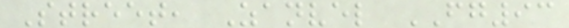Street, Zanvel FG93
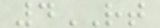4RT
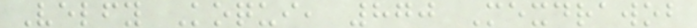Velfy Koqui, 870 Mexdrawob
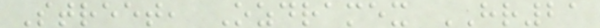Street, Ozdramex HR21
